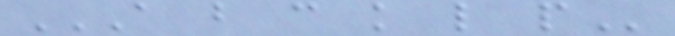A B C K L P
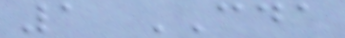1 CDA
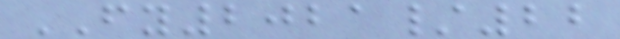FY2021/22
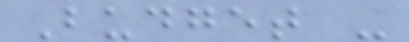Budget -
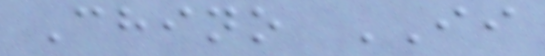Chino II
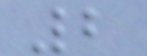2
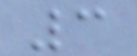3
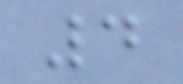4
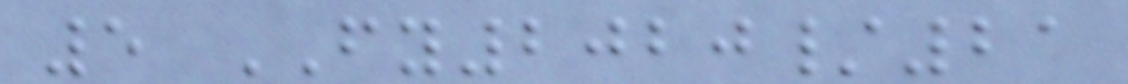5 FY2020/21
